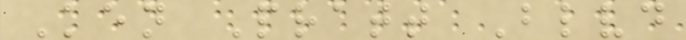Ken Pratt Blvd
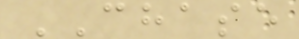CHASE
